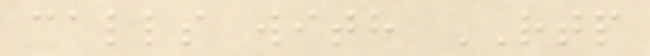calls with RTP
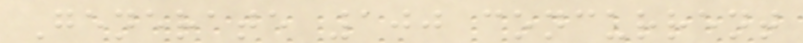Generate 100 concurrent
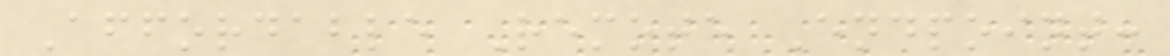Affordable Remote Endpoint:
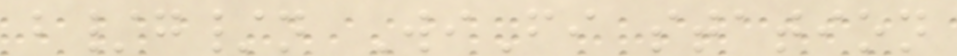b/g/n WiFi station
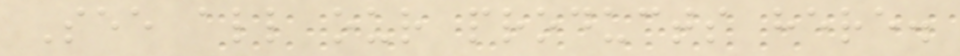See all our products here.
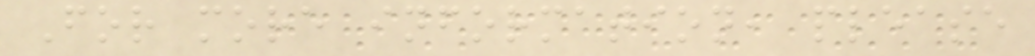For more information, please
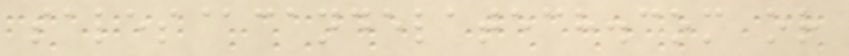sales@candelatech.com or
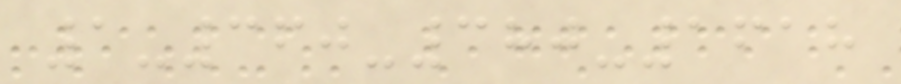1-360-380-1618
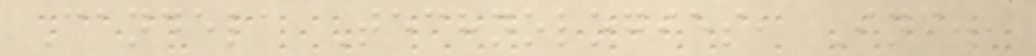Candela Technologies, Inc.,
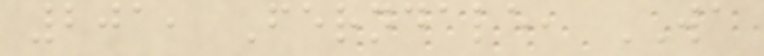201, Ferndale, WA
